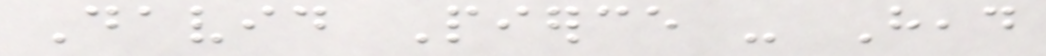David Pierce - Head
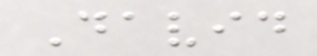David
